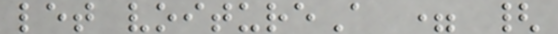let voitureA = {
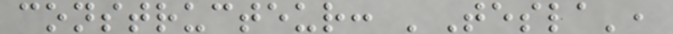constructeur: 'Tesla',
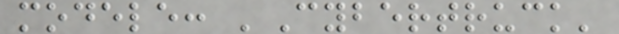modele: 'Cybertruck'
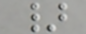}
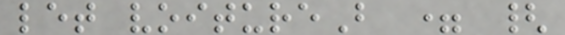let voitureB = {
